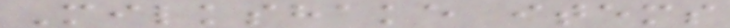Milkshake items
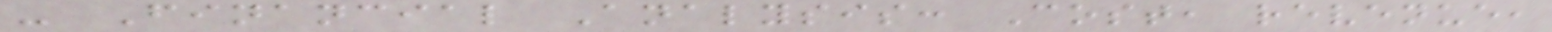- Financial Analysis: Cost, revenue,
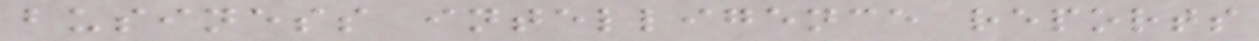business intelligence reports
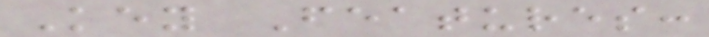Key Features:
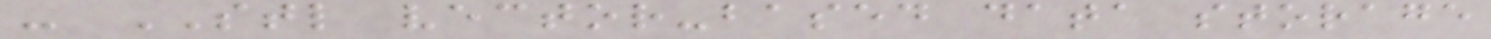- STL vector-based data storage
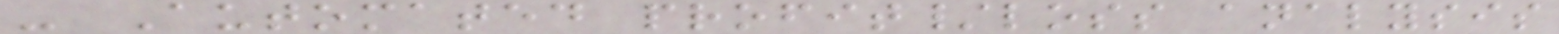- Automated profit/loss analysis
